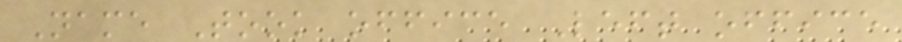Name Took office Left office
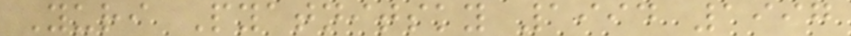Yuri Pyatnitsky 1994 1997
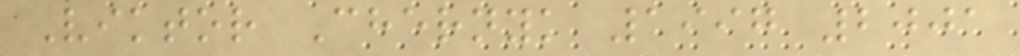Viktor Chernyk 1997 2001
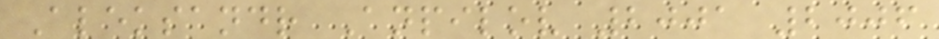Aleksandr Anpilov 2001 2006
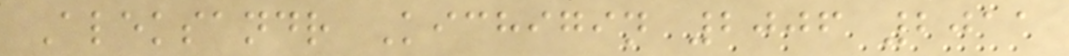Aleksandr Kichigin 2006 2011
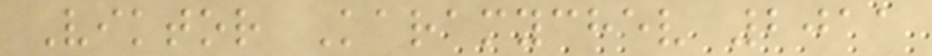Viktor Karamychev 2011
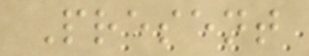Present
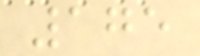175
